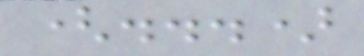(...)
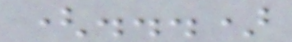(...)
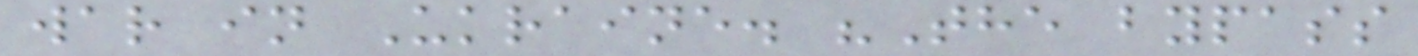war in Ukraine. "The bypass
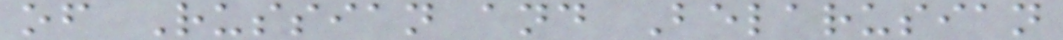of Russian and Belarusian
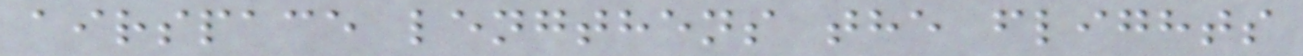airspace lengthens the flights
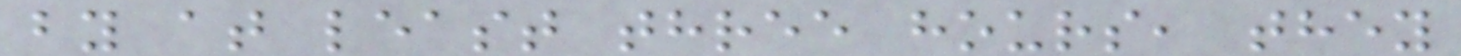by at least three hours, they
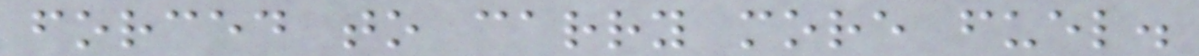forced to carry more fuel.
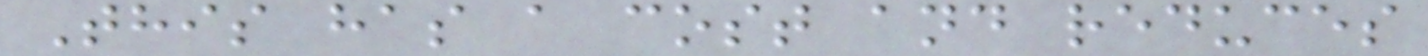This has a cost and reduces
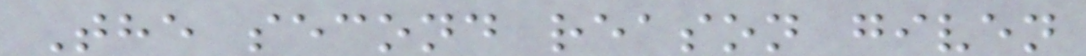The second reason given
